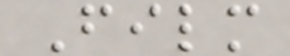Film
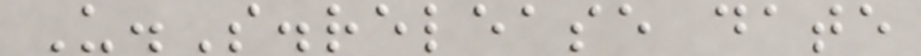U.S.release date
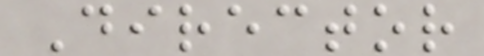Director
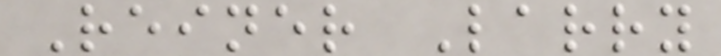Reiner Larry
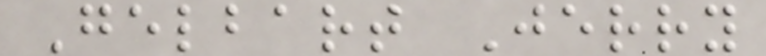Gelbart Jerry
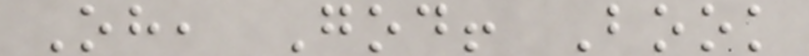Oh, God! Book
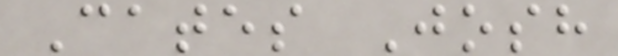Cates Josh
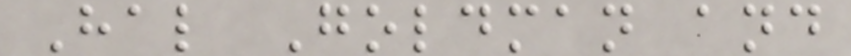Hal Goldman and
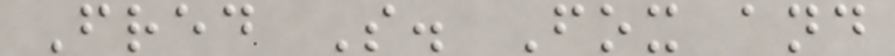Fred S. Fox and
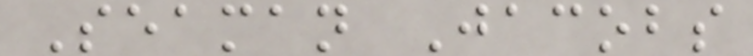Seaman Jacobs
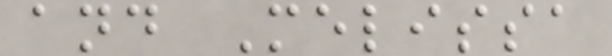and Melissa
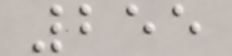255
